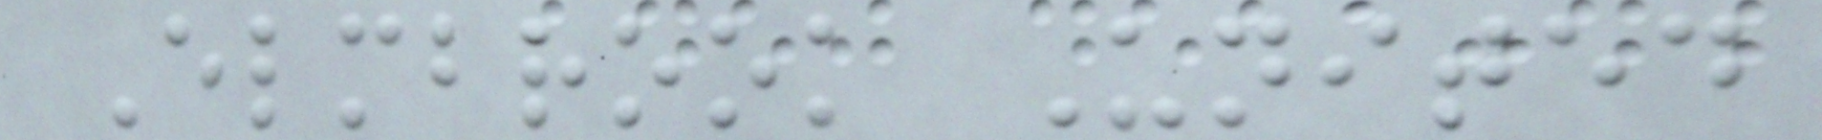Elmbrook United
